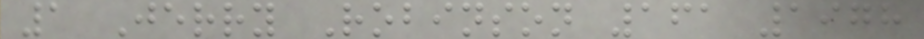1 Jerry Robinson 161 1978
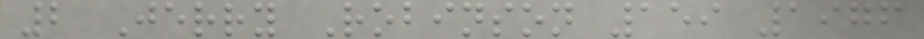2 Jerry Robinson 159 1976
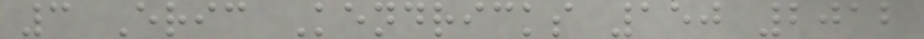3 Eric Kendricks 150 2012
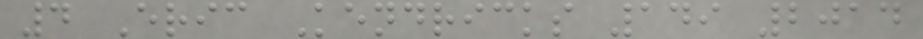4 Eric Kendricks 149 2014
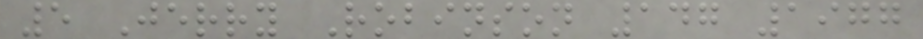5 Jerry Robinson 147 1977
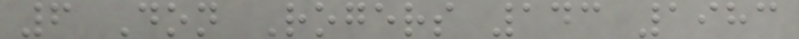6 Don Rogers 143 1983
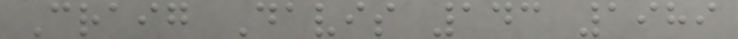Craig Davis 143 1989
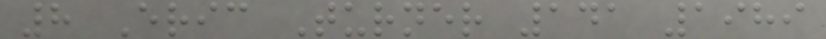8 Eric Turner 141 1989
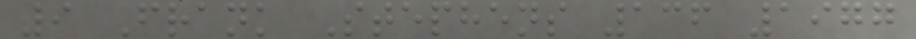9 Frank Stephens 136 1977
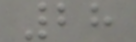28
